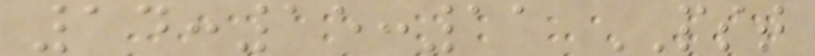14:15:11 PST
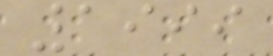1999
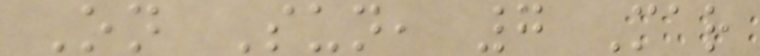On Sun, 7 Mar
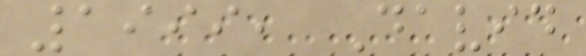1999, David
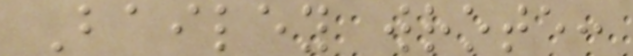Bailey wrote:
